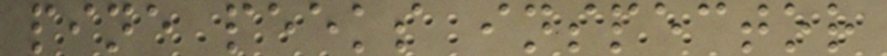pine peeks inspector
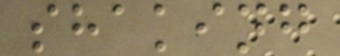shaking
